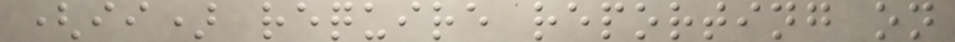(ii) require reporting on
